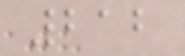212
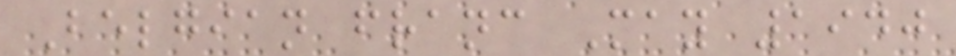Belgian franc May 1940
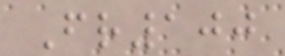Fr100
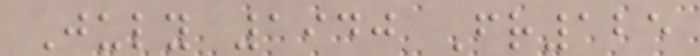July 1940 Fr125
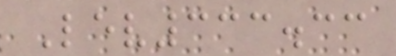Lev333.33
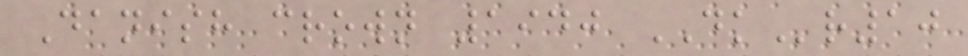Danish crown 1940 DKr10
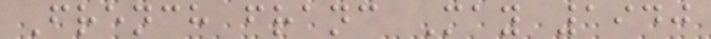French franc May 1940
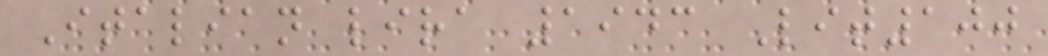Italian lira 1943 Lit100
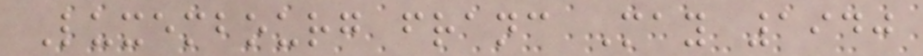Luxembourg franc May 1940
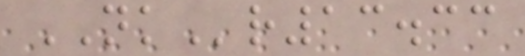NKr13.33
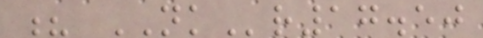? NKr17.50
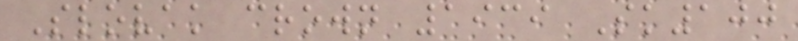Slovak crown 1939 Sk100
